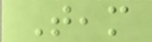Team
